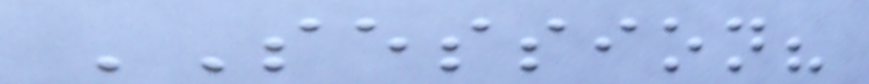SESSION?
